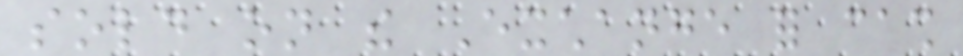sold on the Exchange for cash
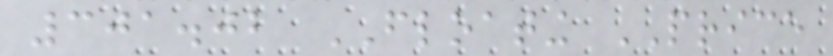301.02 FLOATING PRICE
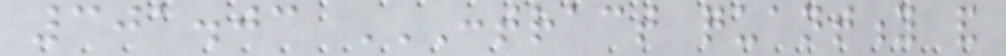301.03 CONTRACT QUANTITY AND
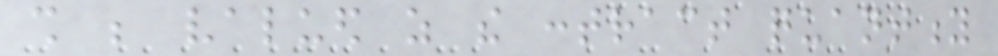shall be valued as the contract quantity
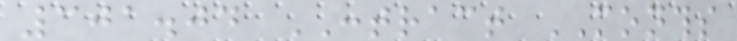301.04 CONTRACT MONTHS
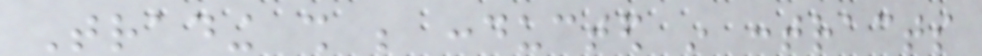Trading shall be conducted in contracts
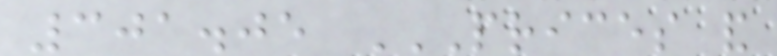301.05 PRICES AND
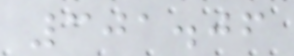301.06
